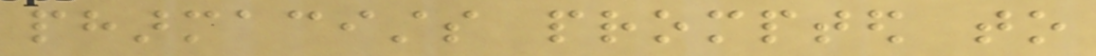pharmacists prompted to
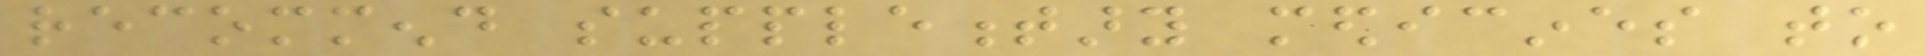recommend supplementary medicines to
